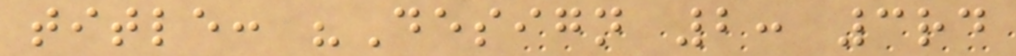title: "Design 2: 3rd
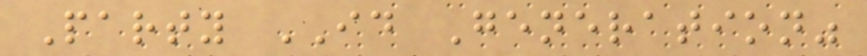Party ID Generation"
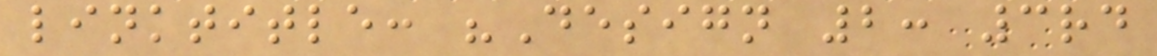linktitle: "Design 2: 3rd
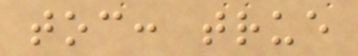toc: true
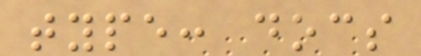type: docs
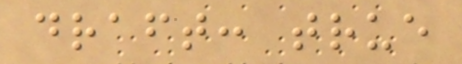draft: true
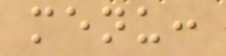menu:
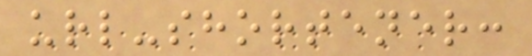url-shortener:
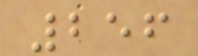256
